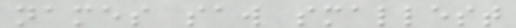names saw smallest
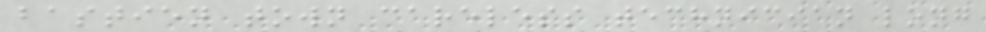bastien town careless technician long
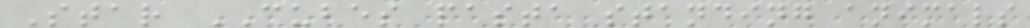Star CUBES pasta standing animals
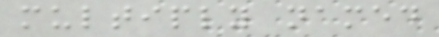multiply named
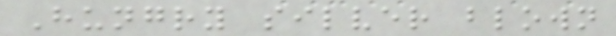Hungry silver blown
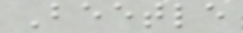Beetle
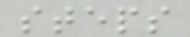steps
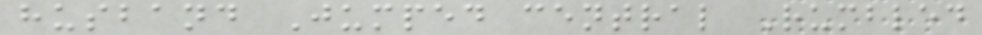husband Jumped central Rumbled
